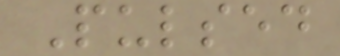Pulsed
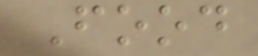Food
